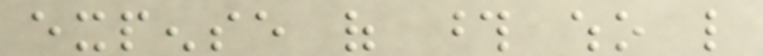expense of those who like
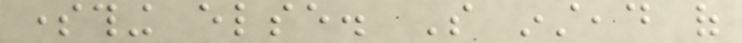something else. So instead of
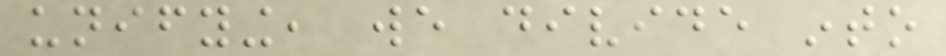unifying, we divide into
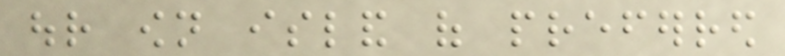our own island of preferred
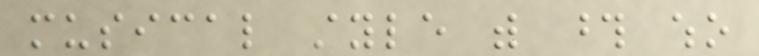musical style with those who
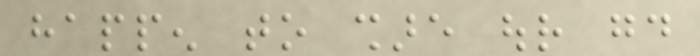happen to share our good
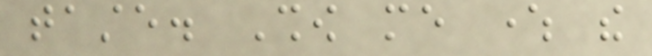taste. Show me where the
